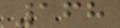168
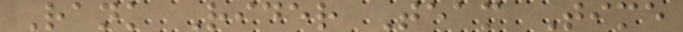Rank Rider Team Time
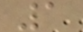1
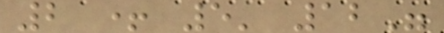2 + 5' 12"
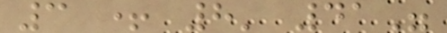3 + 8' 41"
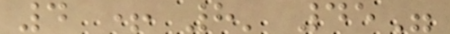4 + 8' 45"
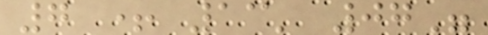7 + 13' 07"
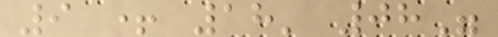9 + 18' 08"
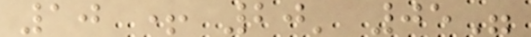10 + 20' 05"
